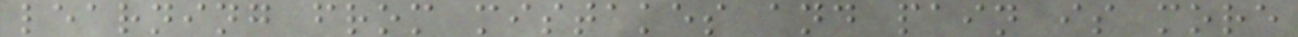learning from mistakes and pain is more
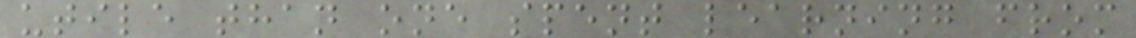utile than one spent learning from
